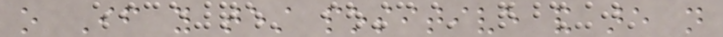o If you test positive and are not
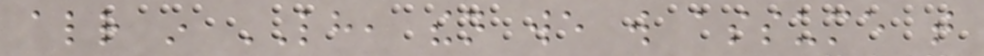already in LH, then we will assume that
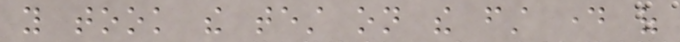you took the test on the first day of
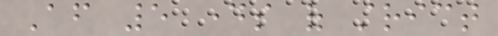After 5 days of strict
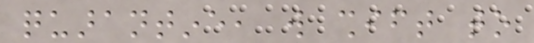quarantine, will shift to
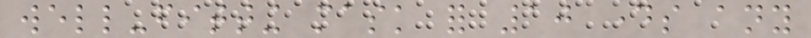well-fitting mask for 10 days any
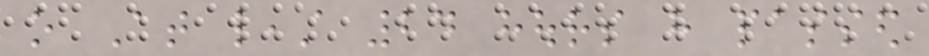o At least 24 hours have passed
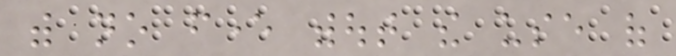with no fever without the use of
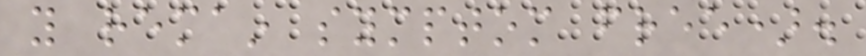you remain symptom free).
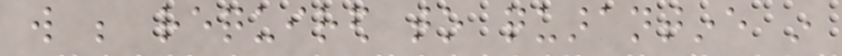will be required to quarantine in
